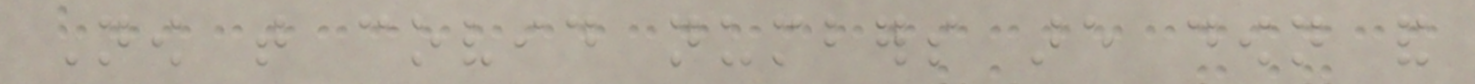Now that covid numbers are down and
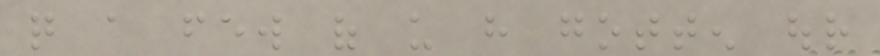quite a few of us have gotten our
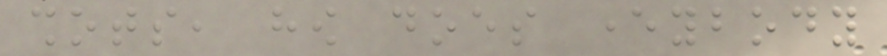shots, how does everybody
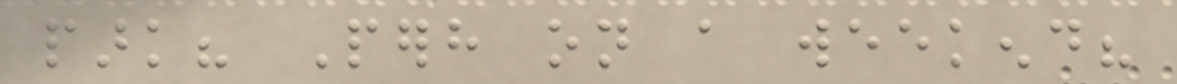park? Perhaps on a weekend?
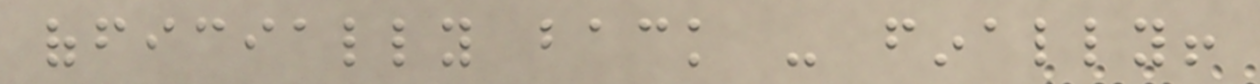officially back - finally!
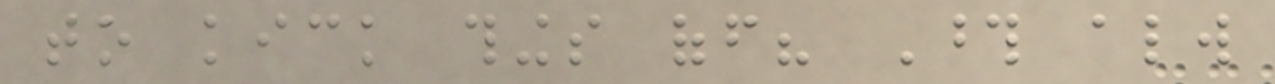to kick things off? Those always
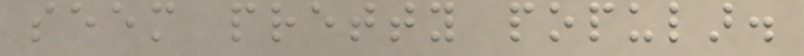seem pretty popular.
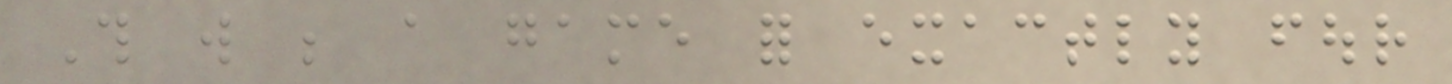This will be a game for exactly four
